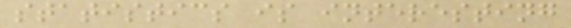statistics is interesting
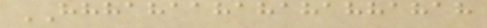HHHAHAAHAHAHAHHAHAH
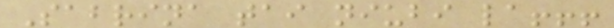Sabrina tai niubi la!!!
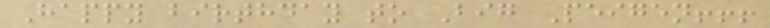Happy birthday to Big Peigen!!!
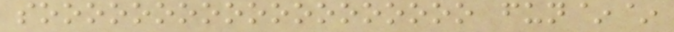sooooooooooooooooooo fun~~
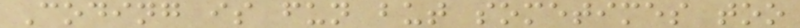Coding is fun but sometimes too
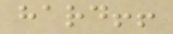hard!!
